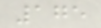175
